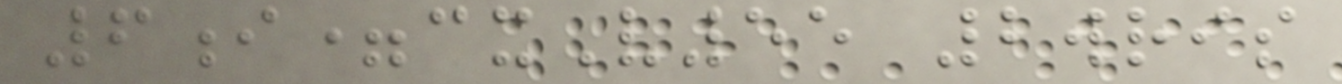6i=cxV55 2wris
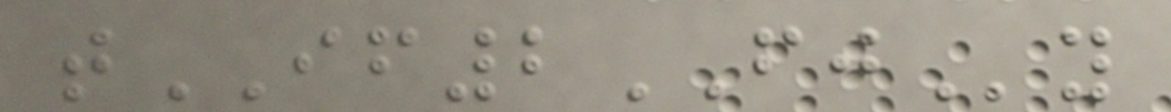tIF2FJy
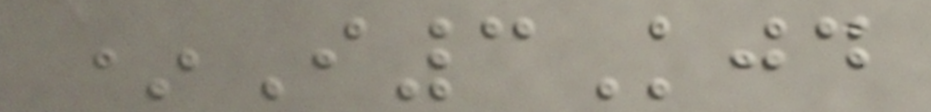*I3Kjd
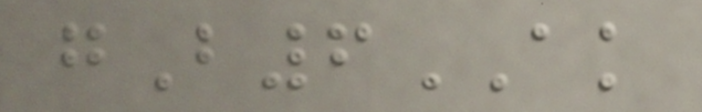gB6AK
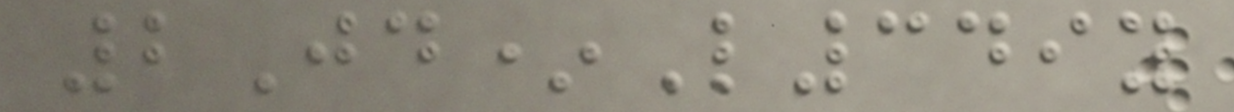2Jd*L349y
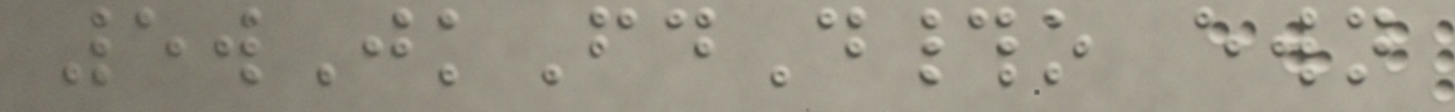5wJkFdD#o ewn
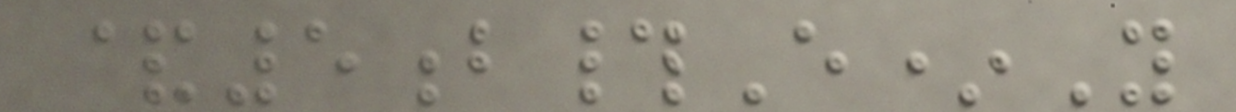&5b#E*Y
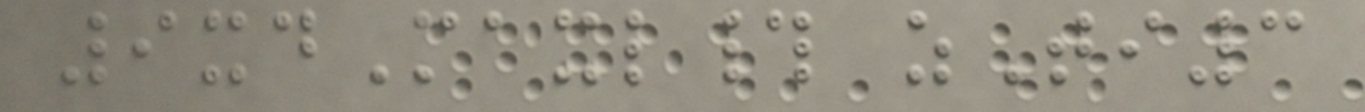9xdMaxl# zTi3
